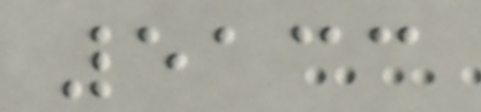5133
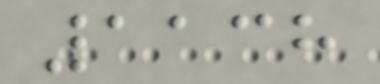1138
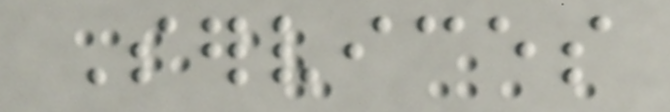Services
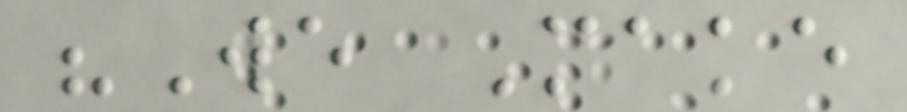"We Make
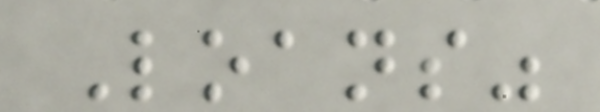Loans"
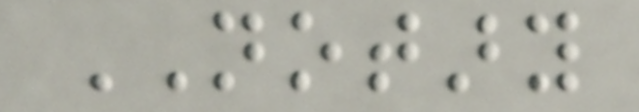NOTARY
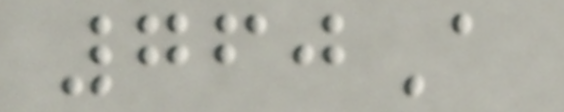760A
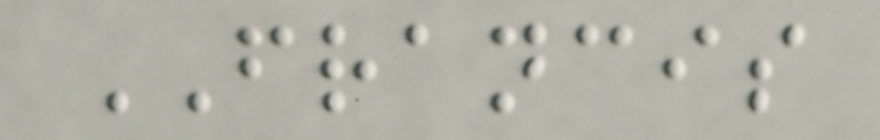FRANCIS
